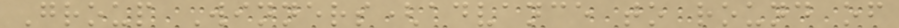Group Winners(advance to round of
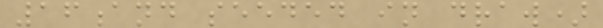16and seeded in draw)
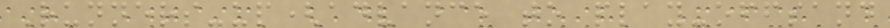Runners-up(advance to play-offsand
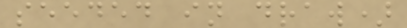seeded in draw)
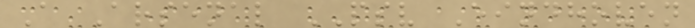A Arsenal PSV Eindhoven
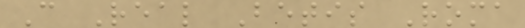C Real Betis Roma
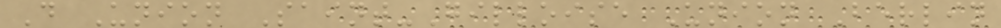D Union Saint-Gilloise Union Berlin
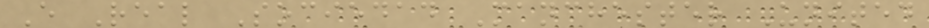E Real Sociedad Manchester United
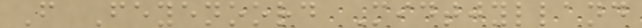F Feyenoord Midtjylland
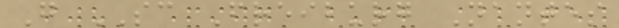G SC Freiburg Nantes
